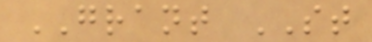GRANT ST
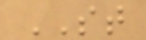ST
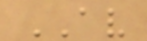AV
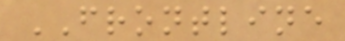FRONTLINE
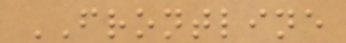FRONTLINE
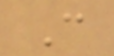C
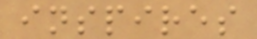inspires
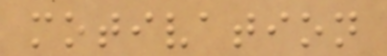motivation
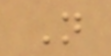N
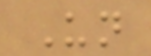Un
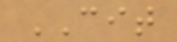CIT
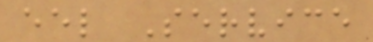eel Service
